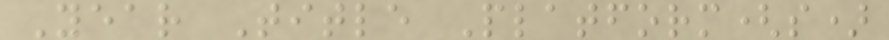Year Title Platform(s)
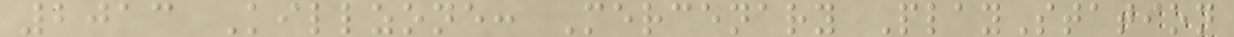2013 Killzone: Mercenary PlayStation
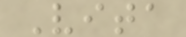Vita
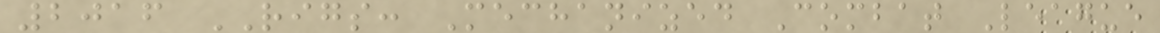2016 RIGS: Mechanized Combat League
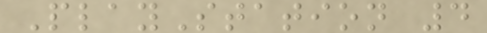PlayStation 4
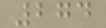274
